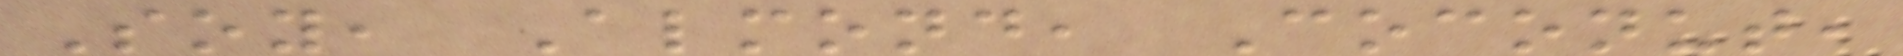Soy, Almond, Coconut,
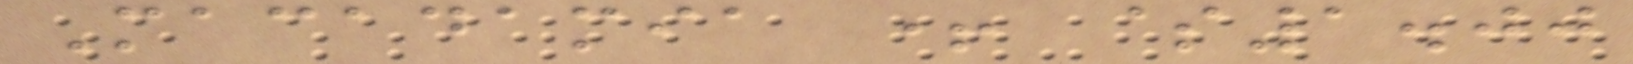Macadamia + $1.00
